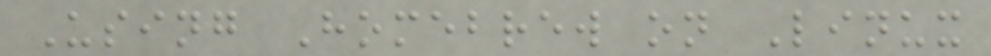Using Homebrew on Linux
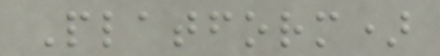Platform)
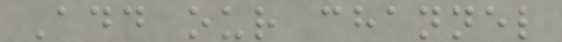Add our channel
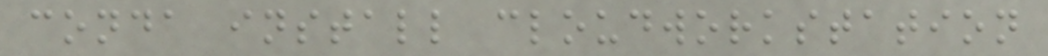conda install cloudworkstation
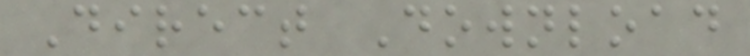Direct Download
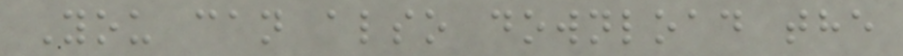You can also download the
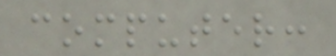computer:
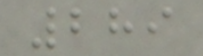289
